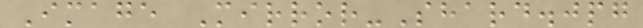Image Mirror-Shard.jpg
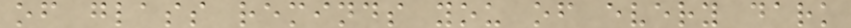of glass reminds you of every dark
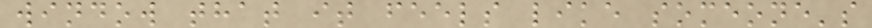window that it feels like someone's
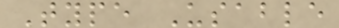Type Usable
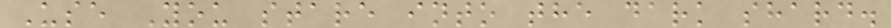Use You stare into the dark shard.
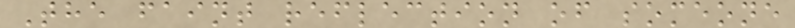The faint reflection of someone
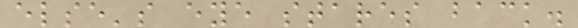else's eye stares back.
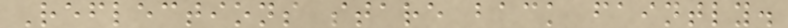Reflections stare back faintly.
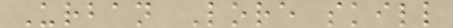Urban Lore skill
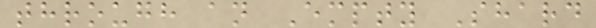through an Empty Shard
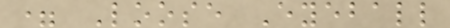= Loose Eyeball
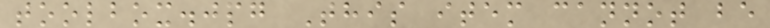toolbox.jpg This item cannot be
